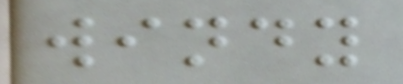windy
